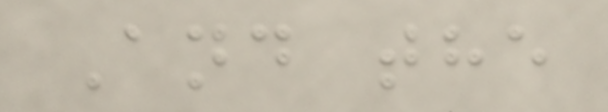And the
